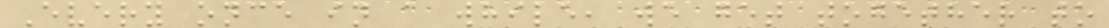Every once in a while, we get together to
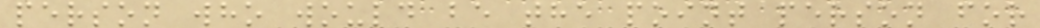person who would be the point person for
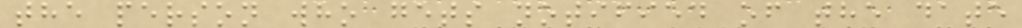the person who gets notified of the date
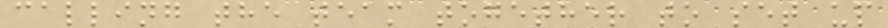calling the team together to set up
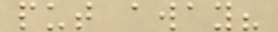put away?
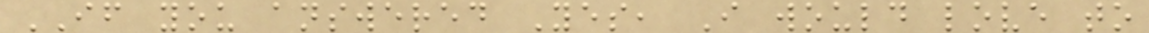IF you answered Yes, I would love to
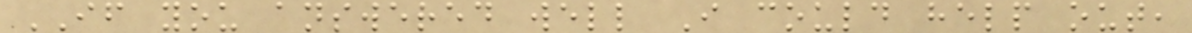IF you answered well I could help out,
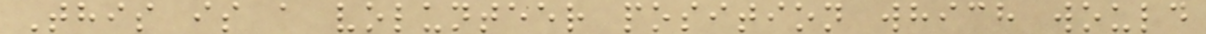This is a volunteer position which would
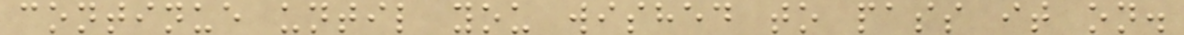continue until you wished to pass it on.
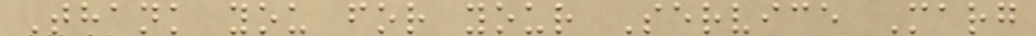Thank you for your Service Marg
